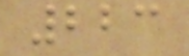223
